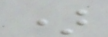)
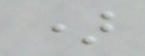)
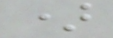)
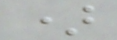)
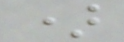)
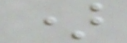)
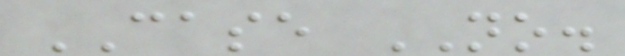CASE NO.
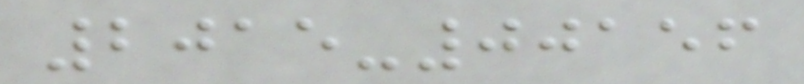2015-00156
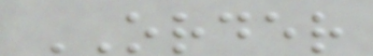ORDER
